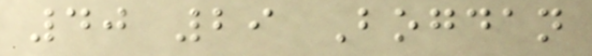40 29 Bogdan
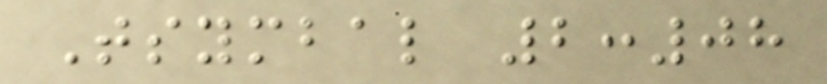Tsymbal 2:08
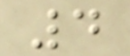4
